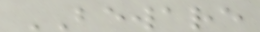BEWARE
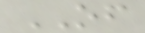OF
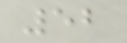52
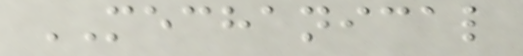MECHANICAL
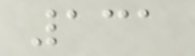131
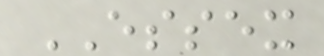ESSEX
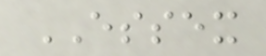ESSEX
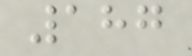187
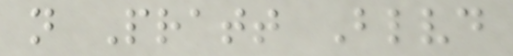n Pratt Blvd
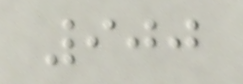900
